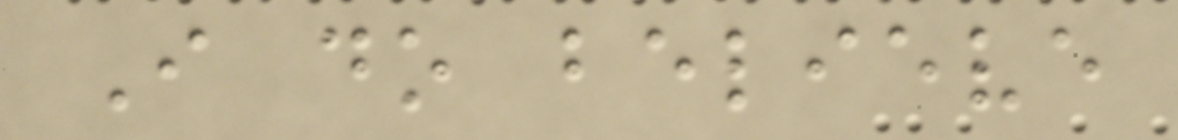I do believe
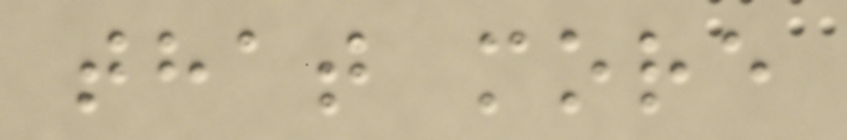that more
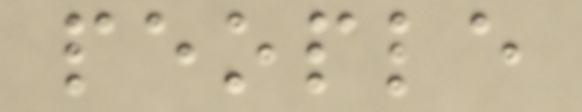people
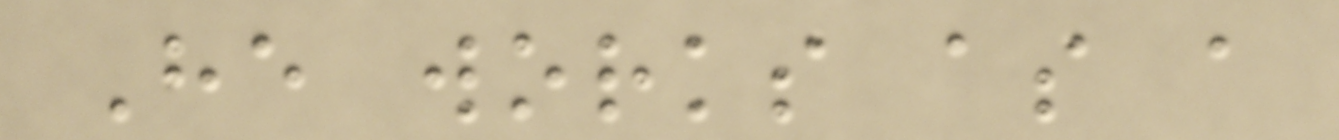He works as a
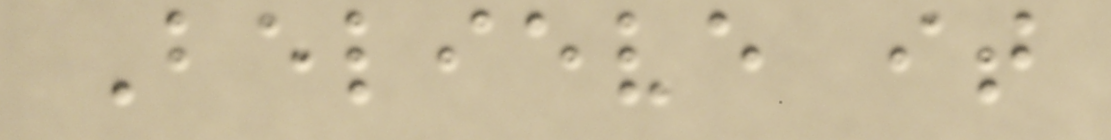Believe it
